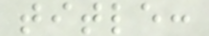title:
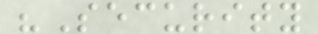"Security
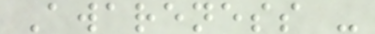Awareness -
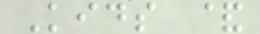Kids &
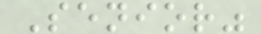Senior"
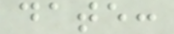date:
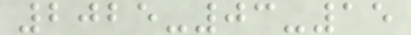2025-03-15
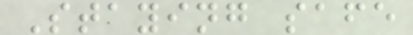Staying safe
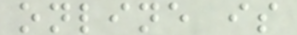online is
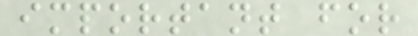important for
